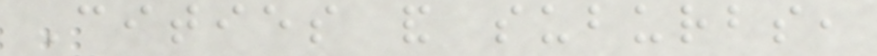Cities and suburbs,
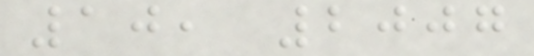10, 2007
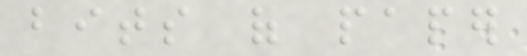bits of paper
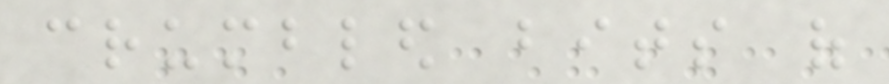crumbled bits of
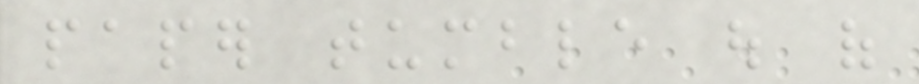paper tumble out of
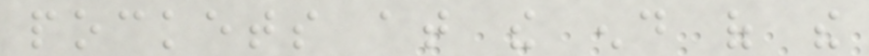pockets at the end of the
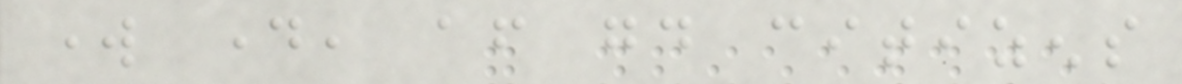work day, after good citizens
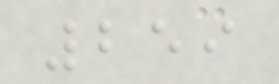259
